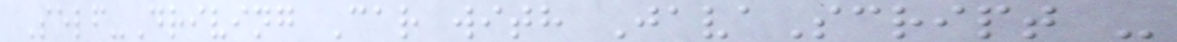Self-Driving Car with JavaScript -
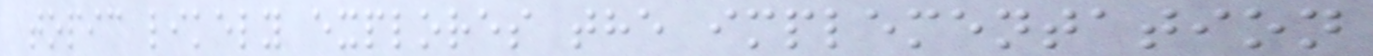topic likely explores the implementation
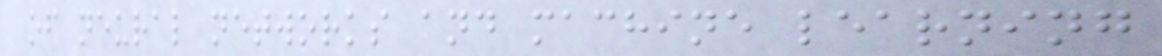of neural networks and machine learning
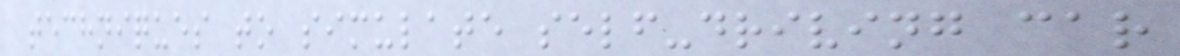techniques to simulate self-driving car
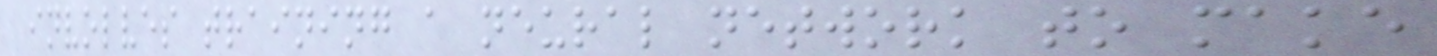involves training a neural network to make
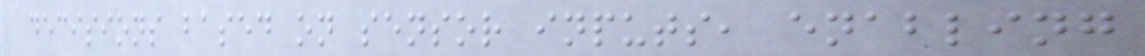decisions based on sensor inputs, enabling
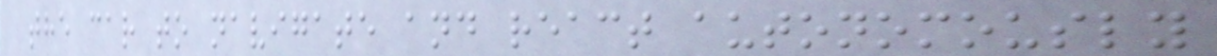the car to navigate and react autonomously
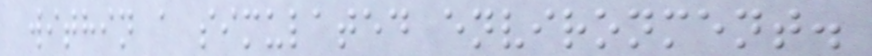within a simulated environment.
